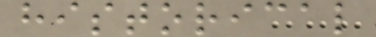historical
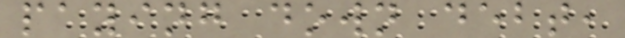paying down debt,
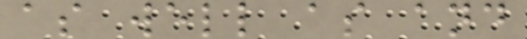as well as and
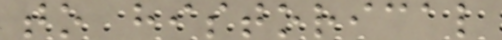to historical
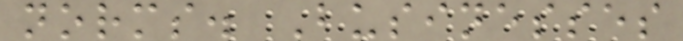norms. Businesses
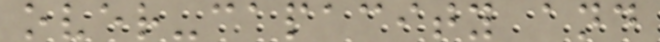over-capacity and
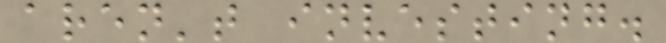aren't investing.
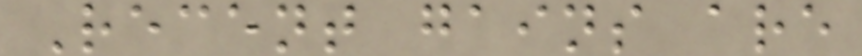Recent gains are
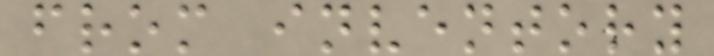from inventory
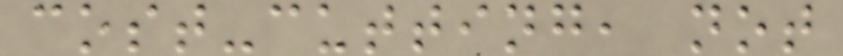cost-cutting, not
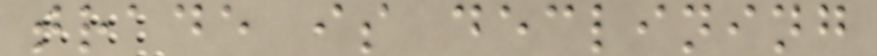trade is declining
